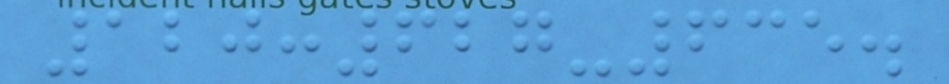120:627-635.
